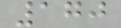170
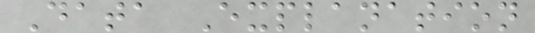Data Explanation
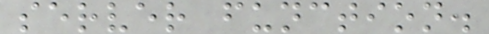server function.
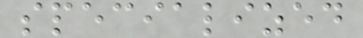specialized
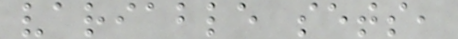variable sets,
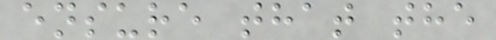ensure that the
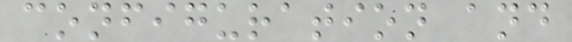configuration and
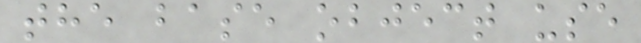the base object use
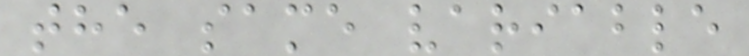the same variable
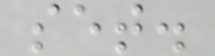set.
